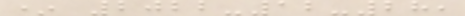* 2022-12-28,
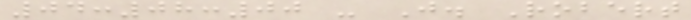04:08:00 - J. Robert
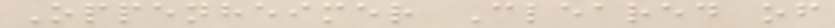Oppenheimer Cleared of
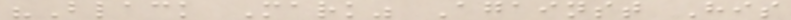"Black Mark" Against His
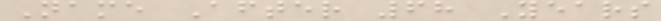Name After 68 Years
